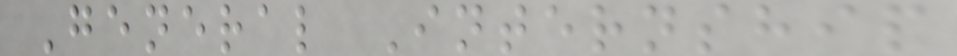General Internship
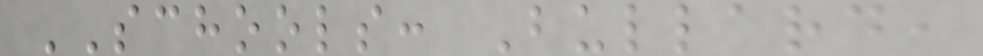SCHOOLS: Bullard,
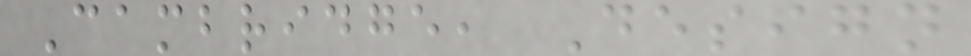Cambridge, Design
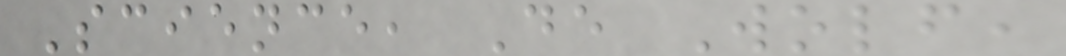Science, De Wolf,
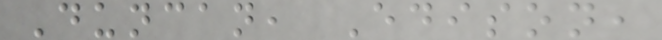Duncan, Edison,
